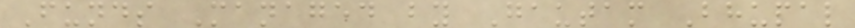Funds Managed by Gautam Bhupal
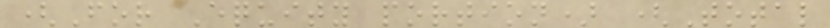(For Equity portion) (Total
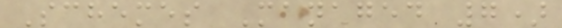Schemes Managed 7)
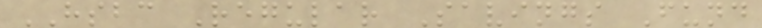HSBC Regular Savings Fund
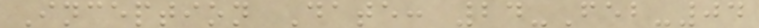Inception Date: 24-Feb-04
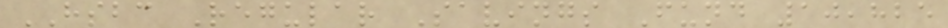HSBC Regular Savings Fund 10,825
